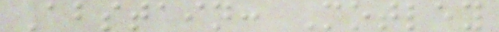Abstain: Motley
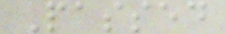Passed
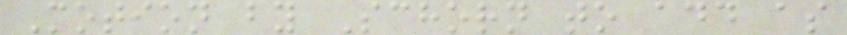Motion by Schorn to add as
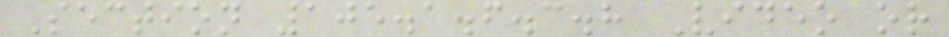Section 105.1.6.3.8 Video or
